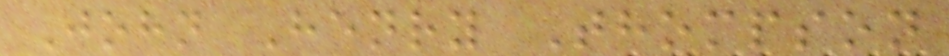John Henry Thompson
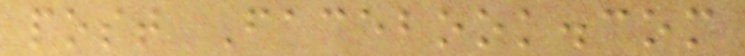post Facebook.com
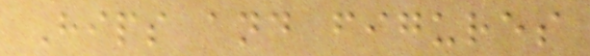Hips and figures
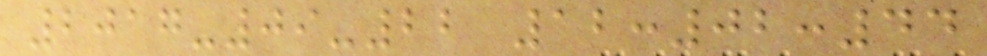2017-09-22 12:02:44
